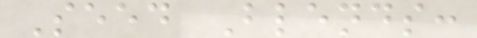Seed Blends:
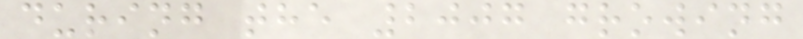during the 2007 growing
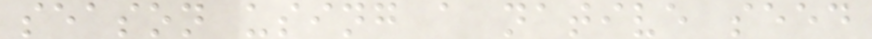season using a native seed
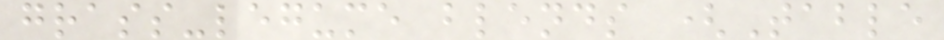grass-legume blends (Table
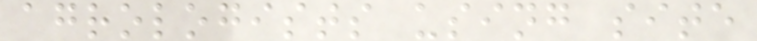agrologists using site
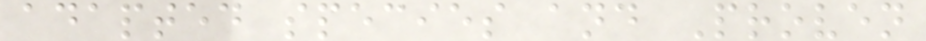adapted species and Proven
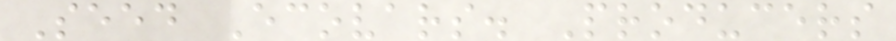Seed Ecovars. Producers
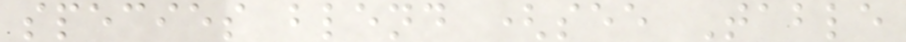species blend (see Table
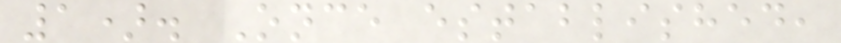1). Once established,
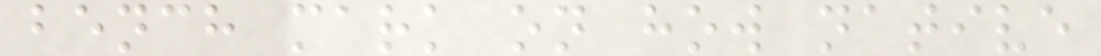bench mark on how native
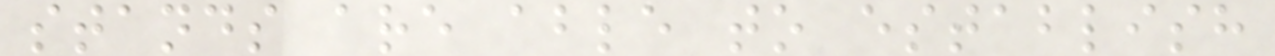stands are able to establish
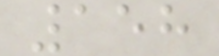158
